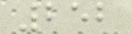252
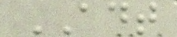ADT
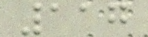117
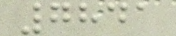7841
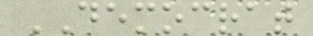DEMOCRAT
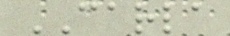CARLA
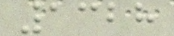1328
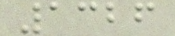1326
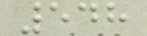548
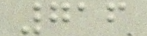716
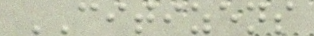CITIZENS
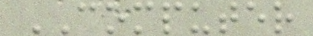COMPUTER
